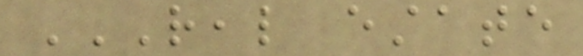REAL ESTATE
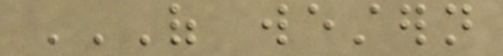OF WESTERN
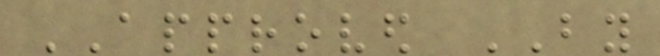APPROVED BY
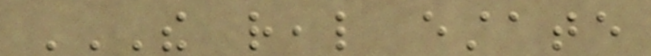THE REAL ESTATE
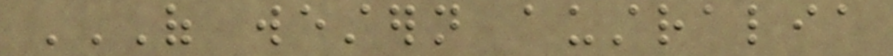OF WESTERN AUSTRALIA
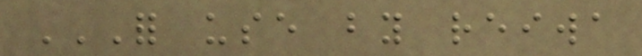FOR USE BY REIWA
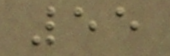55
